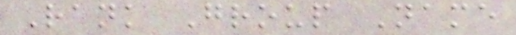Rank Group Name
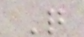Q
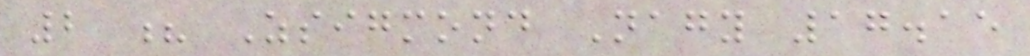2 ? Zsigmond Nagy 17.15
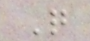Q
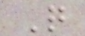Q
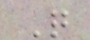Q
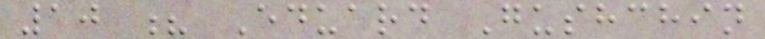10 ? Eduard Gushchin
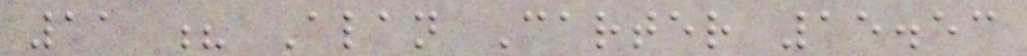11 ? Alan Carter 15.53
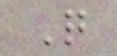Q
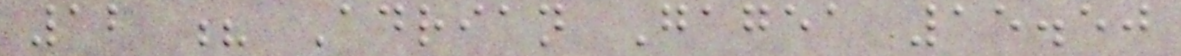12 ? Adrian Gagea 15.50
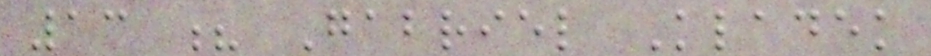13 ? Gabriel Kladek
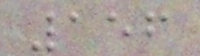156
